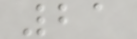21
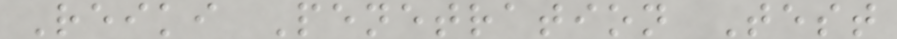Reiki Penetration Test
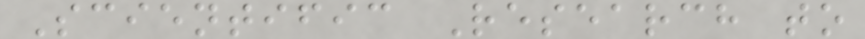Scientific Research to
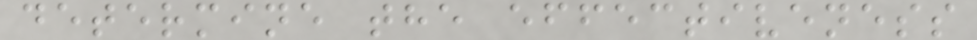determine the effectiveness
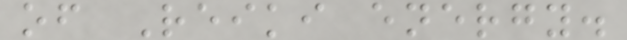of Reiki energy.
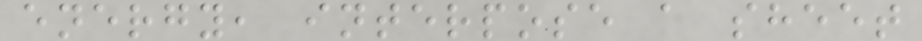energy, interpose a sheet
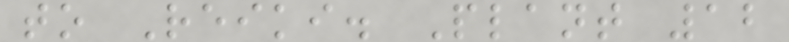to Reiki. Plant 12
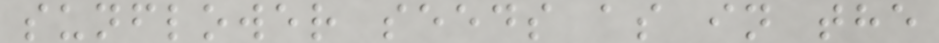sunflower seeds as in the
